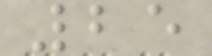25
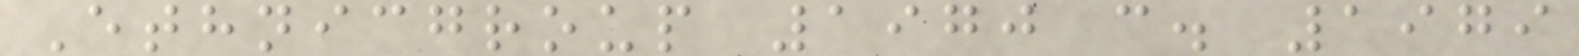Ethnicgroup 1970 c. 1979
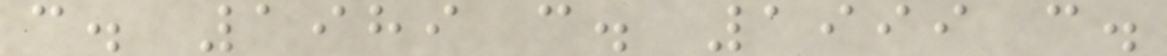c. 1989 c. 1999 c.
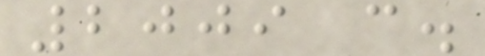2009 c.
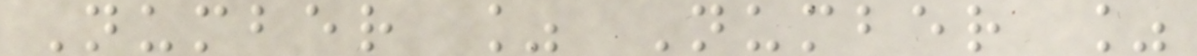Number % Number %
